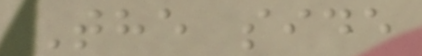The side
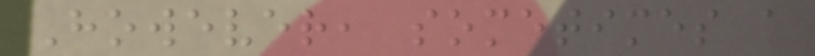However, sometimes a
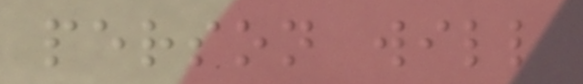person will
